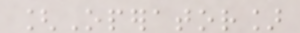[Operator]
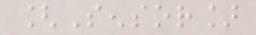[Sensor]
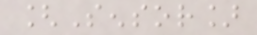[Sensor]
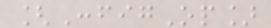[ConfigOp]
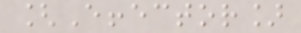[Effector]
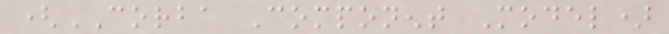(CORBA Component Model)
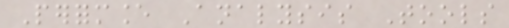Performance Analysis Tools
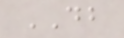DB
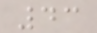43
